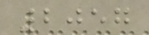2057
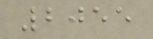2055
